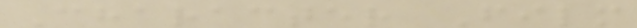Character Film
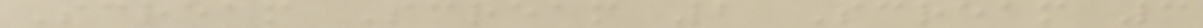Scream Scream 2 Scream 3
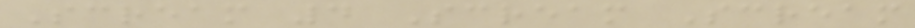Scream 4 Scream Scream
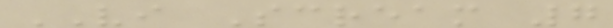VI Scream 7
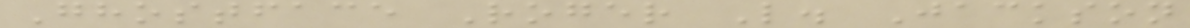Ghostface Roger L. Jackson
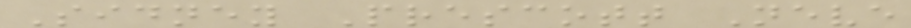Sidney Prescott Neve
